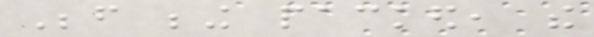Before being packed, the
